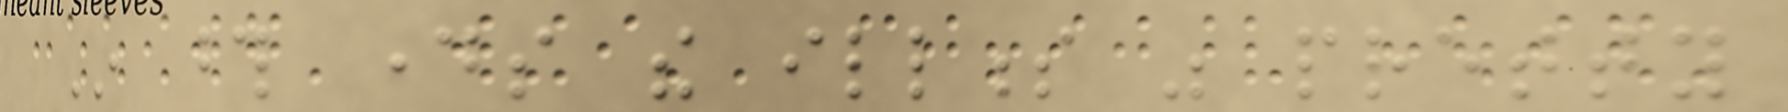In those days the illness was pretty
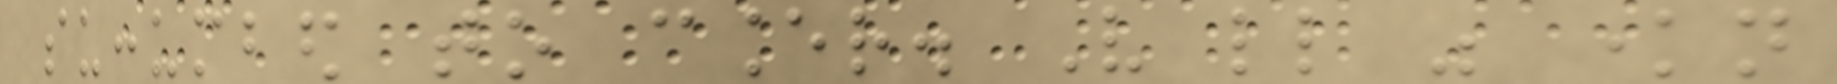succumbed to cancer. Very little was known
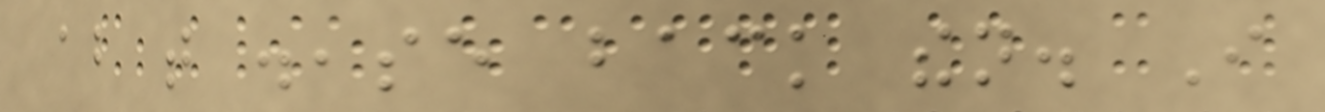about that disease back then. I
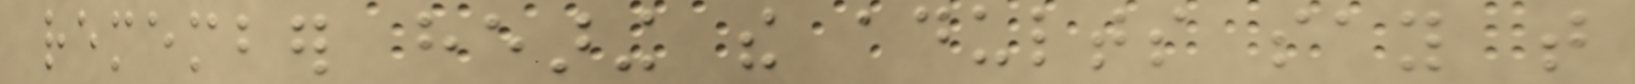remember hearing the adults say that
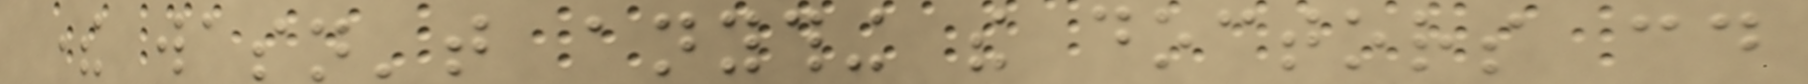there wasn't anything the doctors could
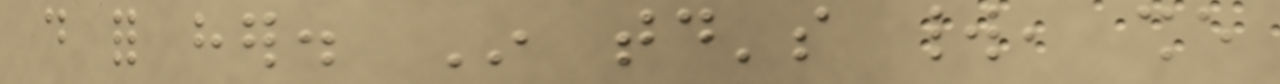do for her. In today's world, she
